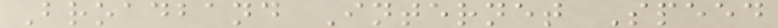Broadband Internet Speed
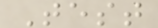Test
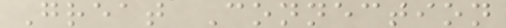Great Connection
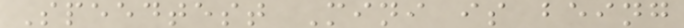Speedtest Mini is being
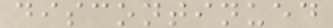discontinued
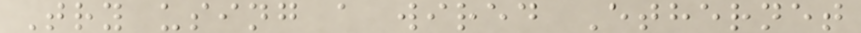Try using a wired Ethernet
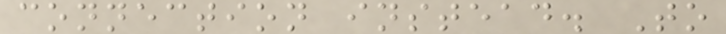connection instead. To
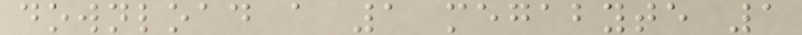download a 1 megabyte 1
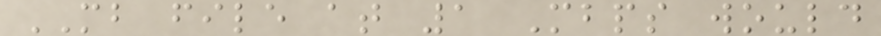MB file at 1 Mbps would
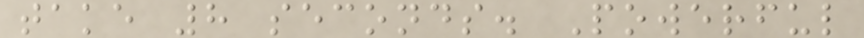take 8 seconds. Powerful
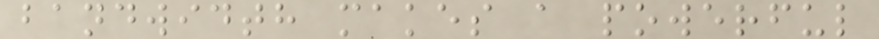bandwidth makes a powerful
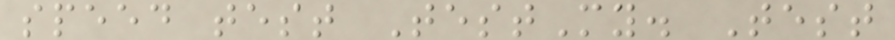speed test TestMy. Test
